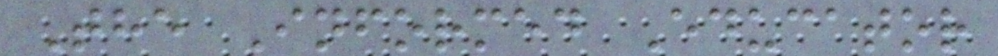The Informed Educator
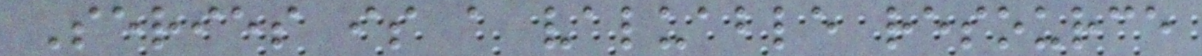Series is a valuable resource
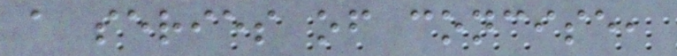a series of concise,
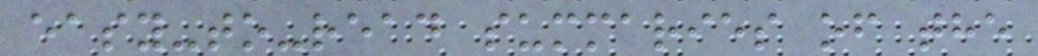easy-to-read summaries of the
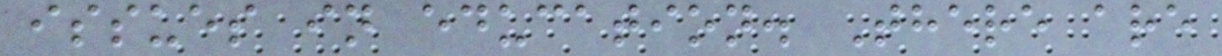issues in education. There are
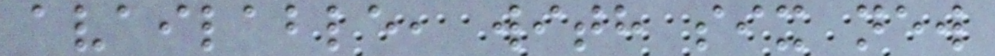available, with six new
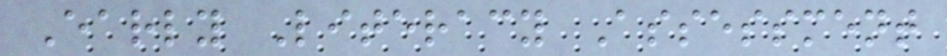Early Literacy Assessment
